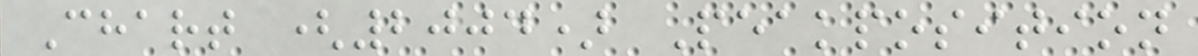Chart (2004) Peakposition
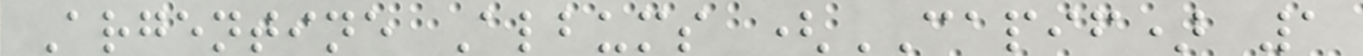Argentine Albums (CAPIF) 1
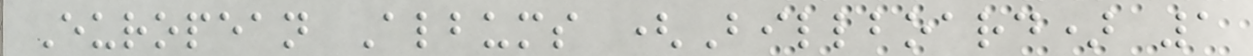European Albums (Billboard) 1
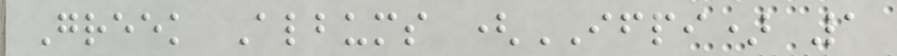Greek Albums (IFPI) 1
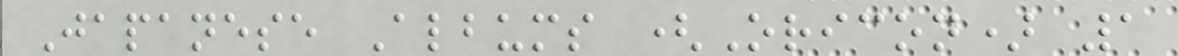Japanese Albums (Oricon) 1
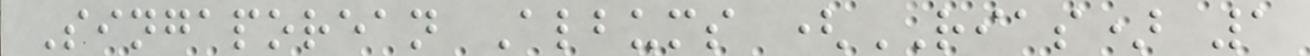Singaporean Albums (RIAS) 1
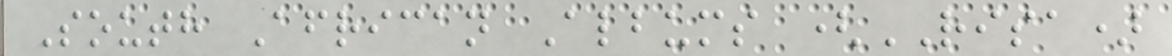South African Albums (RISA)
